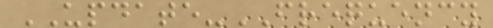UPDATE-FREQUENCY
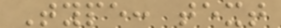Type: text
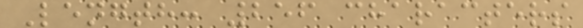Length: 256 characters
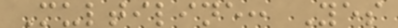Multiline: Yes
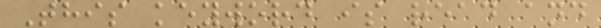This keyword is read and
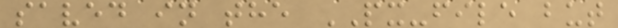saved in the PX-file but
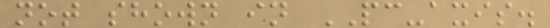not shown in PC-axis.
